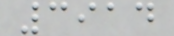3914
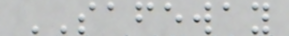SAFEWAY
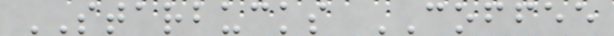STARBUCKS COFFEE
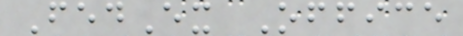FedEx Office
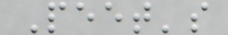Peet's
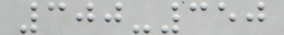300-350
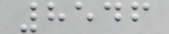8546
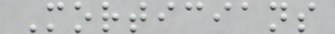Morticians
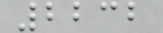2232
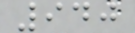940
